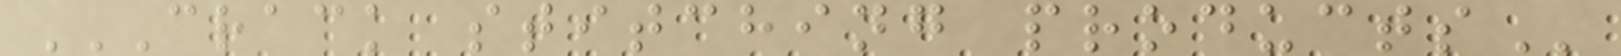CRACK STITCHING PRODUCTS
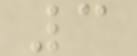3
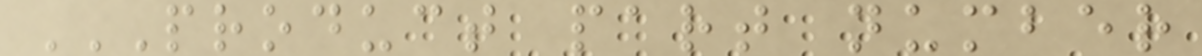PRODUCT PART NUMBER
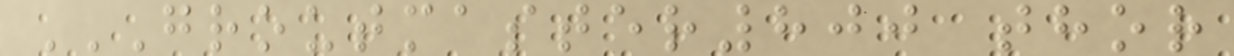GROUTMASTER800 THOR
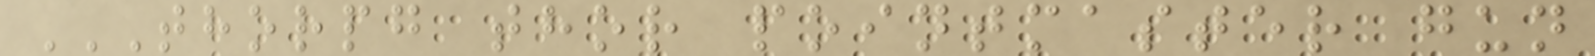THORPG THOR POINTMASTER GUN
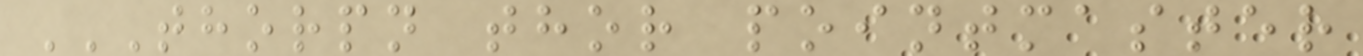THORPN THOR POINTMASTER
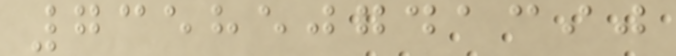735850741390
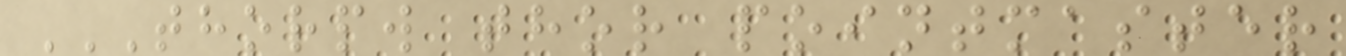THORPW THOR POINTMASTER
